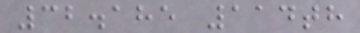32.185 114th
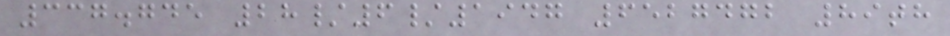337.745 28/6/1947 6527472 89th
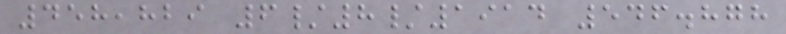458,829 6/8/1914 546.878
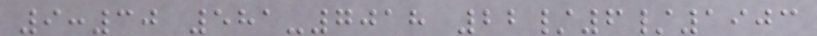9:30 581-7018 22/6/1903
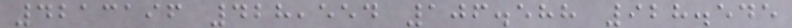4213196 428,554 106.588 928.545
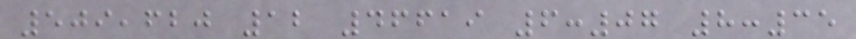509,620 12 46619 6:07 8:35
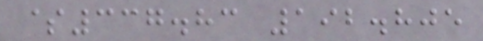$337.83 192.805
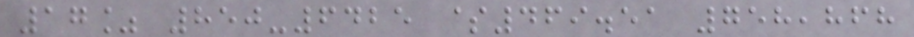17% 850-6425 $469.51 758,868
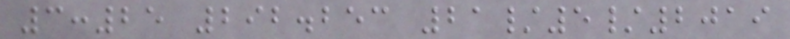3:25 292.253 21/5/2019
